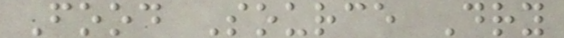Food Source Dry
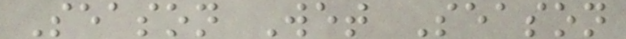Season Wet Season
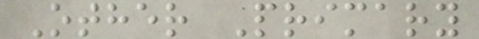Other Primary
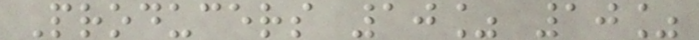Producers 10% 10%
